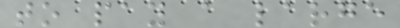to pay a large
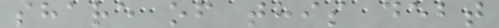share of this debt
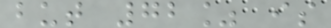but 72% is
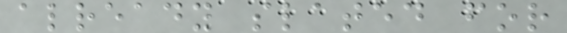already slated for
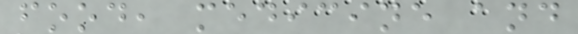food, medicine and
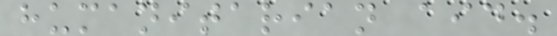humanitarian aid.
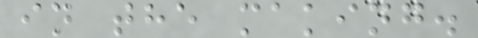in the making.
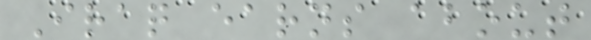Iraq earns about
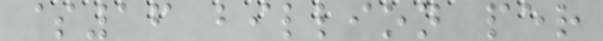$16 billion per
